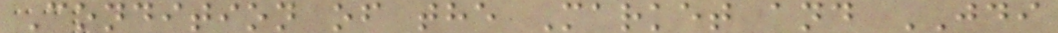Condition of the Market and JDI
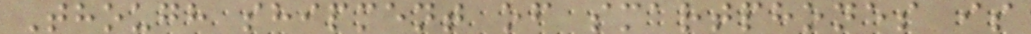Though shipment of smartphones is
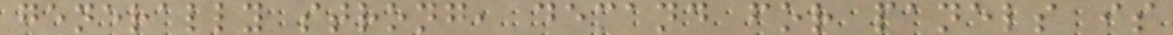generally strong, demand for panels is
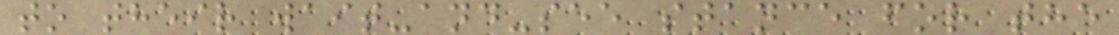to their wait-and-see stance for the
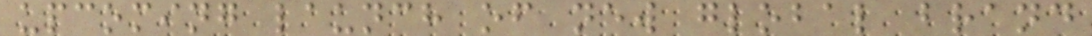upcoming launch of new global brand
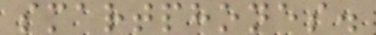smartphones.
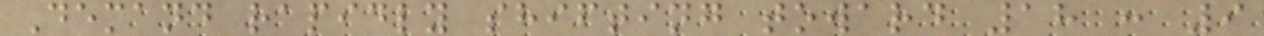Demand rapidly shifting toward 18 : 9
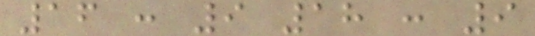16 : 9 18 : 9
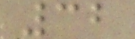32
